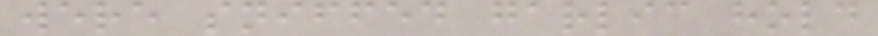were sniffed garlic hold
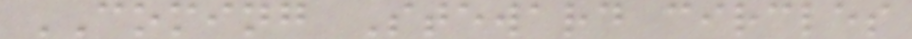COMING Steward circles
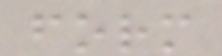form
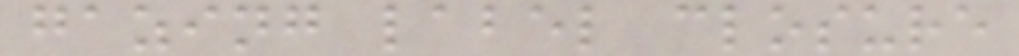gazing label closure
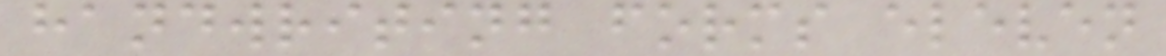handwriting forms eleven
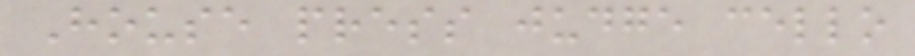House press judge cello
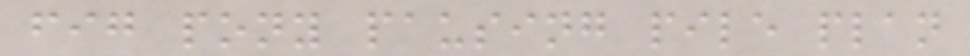fig pony pausing pile plan
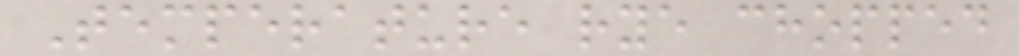Temperature rye chopped
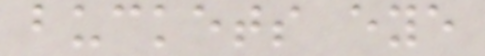buckets eye
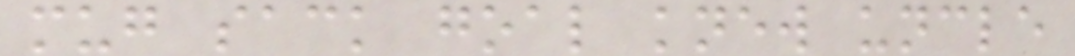mug sack goal knew uncle
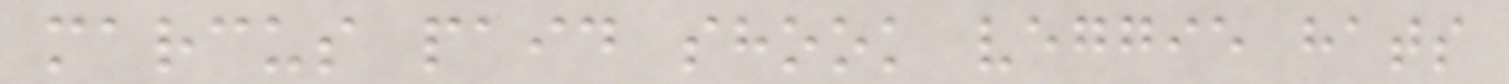marcus paid shook veggie hats
